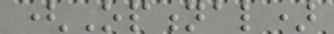(Optional)
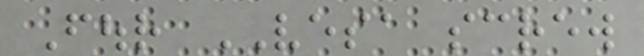Four VESA screw
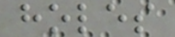holes
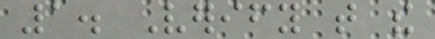1. Verify that the
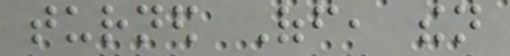turned Off, then
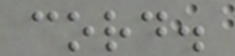cord.
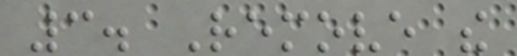3. Remove the
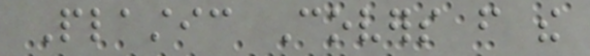Plastic Covers from the
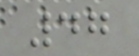47
